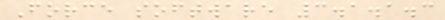Force software 3.1.1.3
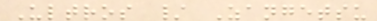Ultros / Zangetsu
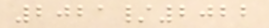2021/2022
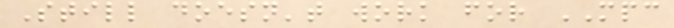Still doesn't work for MPC
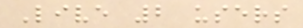Live 2 users
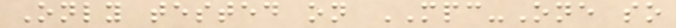Only tested on MPC-One so
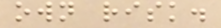own risk.
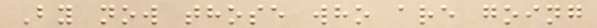By now those who are going
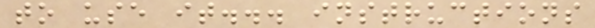to use it... instructions
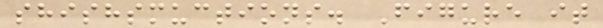shishsmuctions. Figure it
